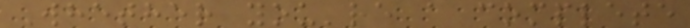Whether you're a complete
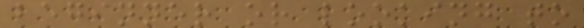beginner or looking to
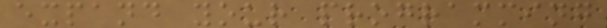expand your programming
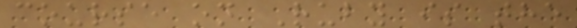course on Ruby is the
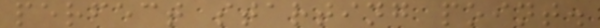perfect starting point.
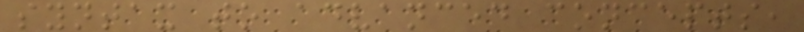syntax to advanced concepts,
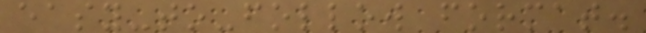easy-to-follow format.
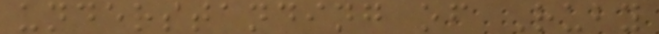understanding of Ruby
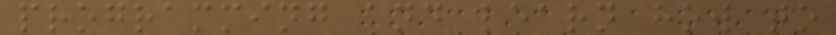programming and learn how to
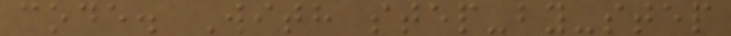code. With step-by-step
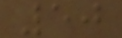50
